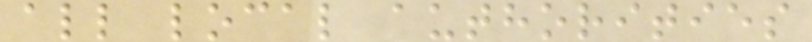all local authorities
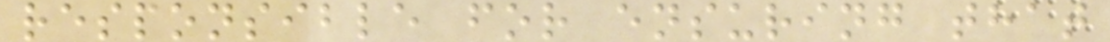responsible for ensuring that
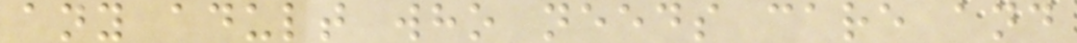any adult who needs care and
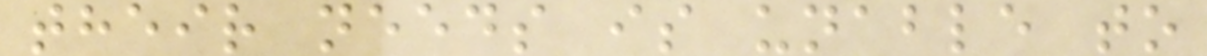their needs is unable to
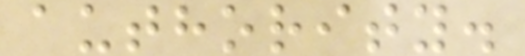authority.
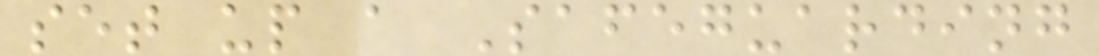set up a Safeguarding
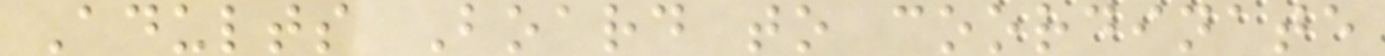Adults Board to coordinate
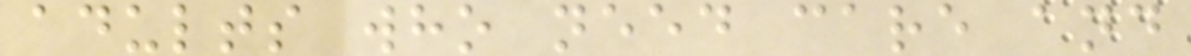adults who need care and
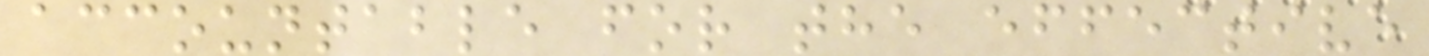accountable for the effective
